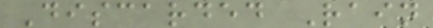Discarded Rain
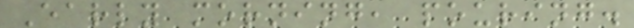Early morning, pouring.
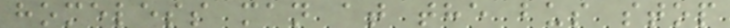homeless man at the bus stop
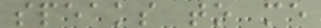speaks to me
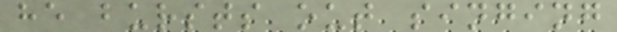he bursts out singing
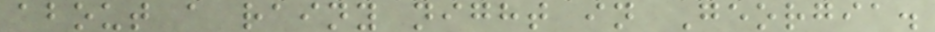about a rainy night in Georgia.
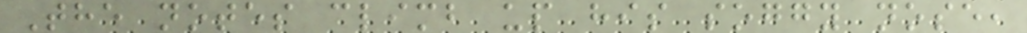The notes climb up his soggy nose,
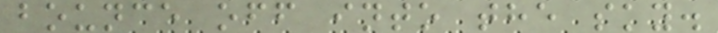bounce off into the sky.
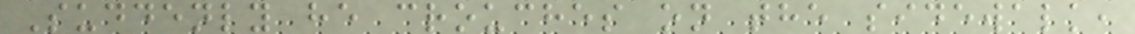Suddenly he crouches on the sidewalk,
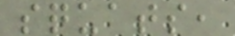squats,
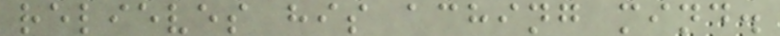relieves his aching mind.
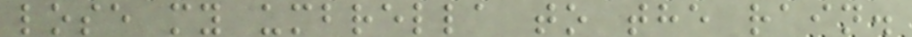lose my umbrella to the rain.
